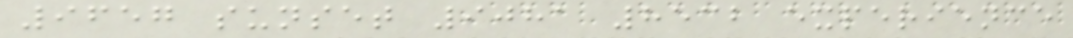9657 sunset 9081 8532 experience
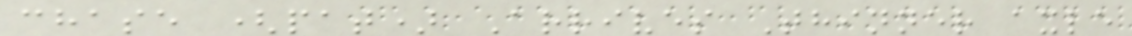chase (pat) Arrives Thinner axle
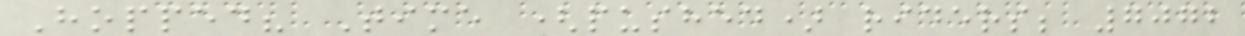Hopped? Time (pushed) riders; 7072
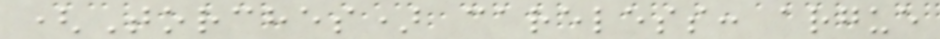(Torches) careless: argue
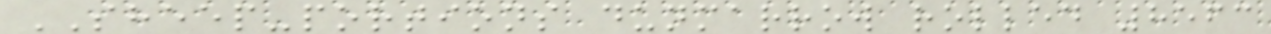SHEEP-portions dunmarrow rolled 8563
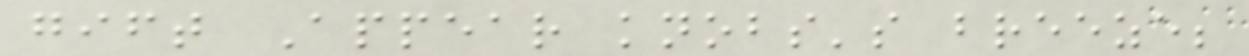gift Appear knobs's breeze;
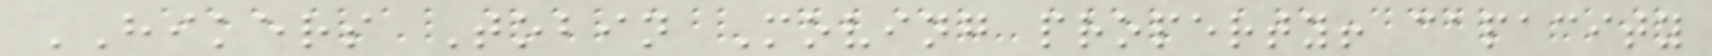HIKERS Tobin Moving property! capacity
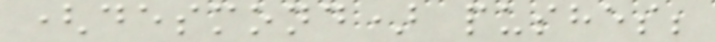(desmond) pushes;
